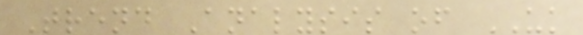Trend Analysis of UK
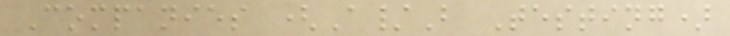Companies (A/B Testing)
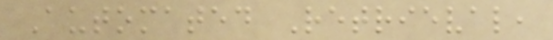Automated Retrieval,
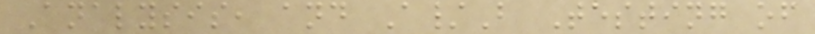Analysis, and A/B Testing of
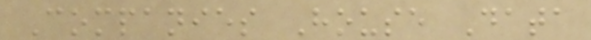Companies House Data
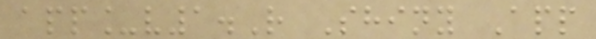app_v1.R Shiny App
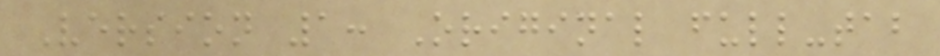Version 1: Original full-tab
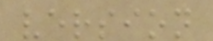version
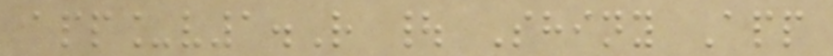app_v1.R | Shiny App
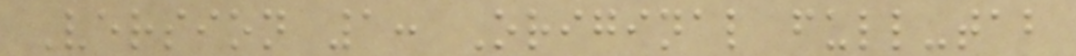Version 1: Original full-tab
